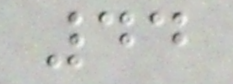44
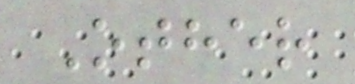Other
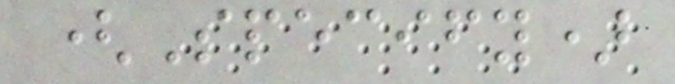(Specify)
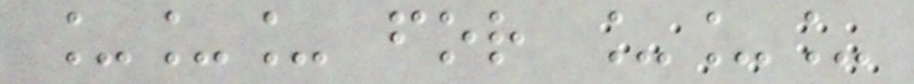___ for ___
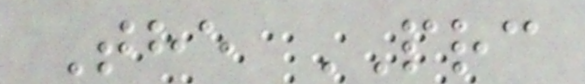The PRC
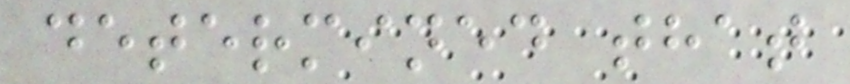determined that
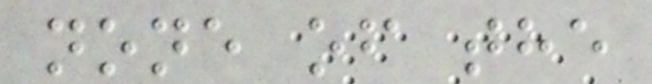none of the
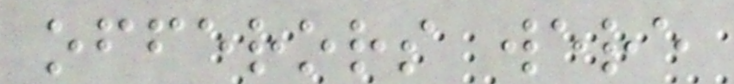offerors were
